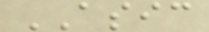ASIC
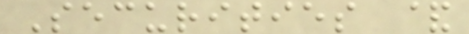Securities &
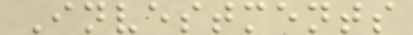Investments
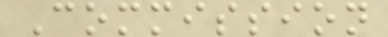Commission
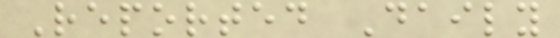Reported Daily
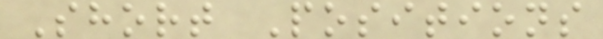Short Positions
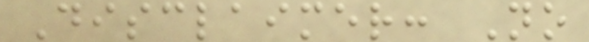Disclaimer: No
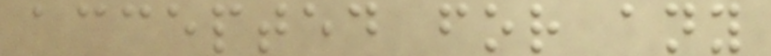accepted for any
